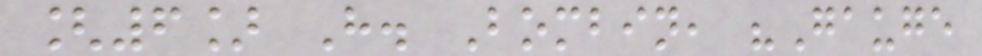[6] H. Bombin, "Gauge
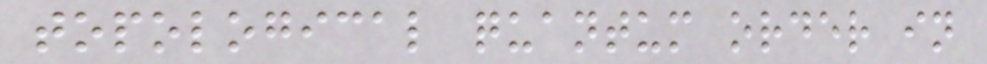topological quantum order in
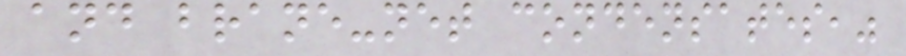and brane-net condensates,"
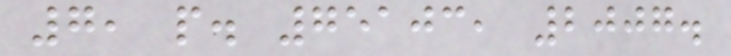7, p. 75103, 2007.
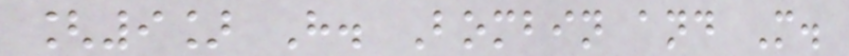[9] H. Bombin and M.
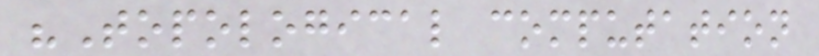"Topological computation
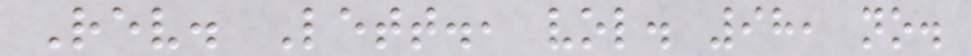Rev. Lett., vol. 98, no.
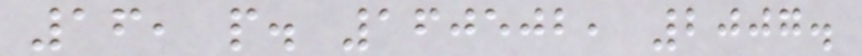16, p. 160502, 2007.
